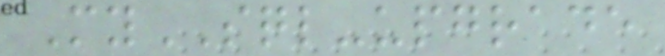MySQL-upgrade
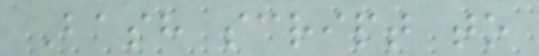Bash script to
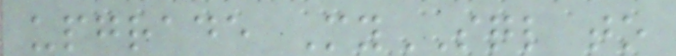upgrade MySQL to
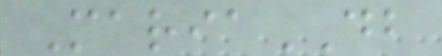MariaDB
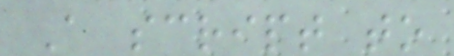A script to
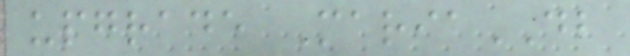upgrade MariaDB
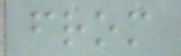from
